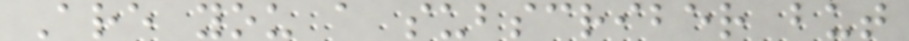Are you a subscriber but
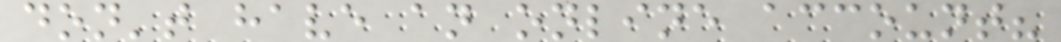don't have an online account?
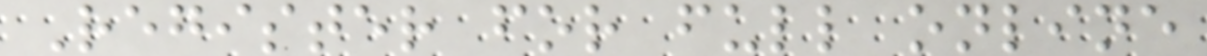Register for full online
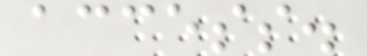access.
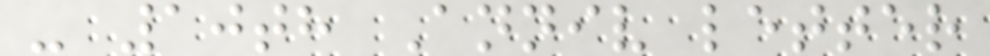- 10th Anniv letter
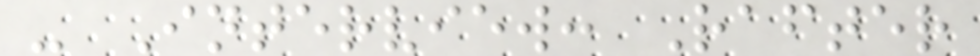- Interview: Rafter
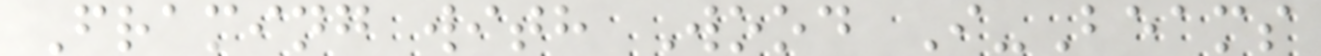Framing with Wood I-Beams
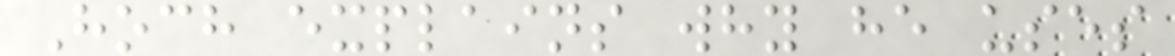Hoch explains why he uses
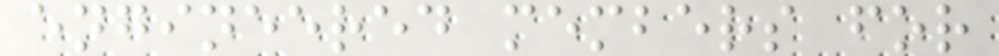engineered members for
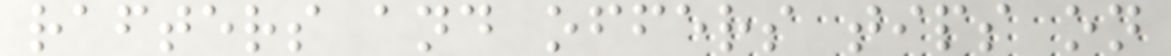rafters and offers tips on
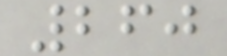260
